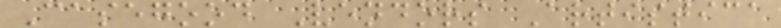Casegood Vendors Artistica
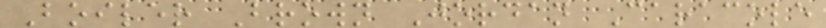Boiler Brown Jordan Caracole
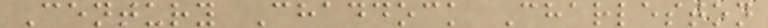Century Chaddock Charleston
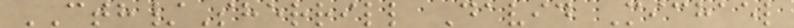CTH/Sherrill David Michael
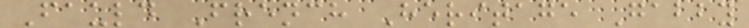Fauld French Heritage Gabby
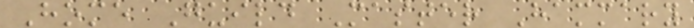Home Guild Master Hammary
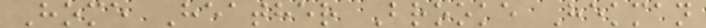Home Heather Brooke Hekman
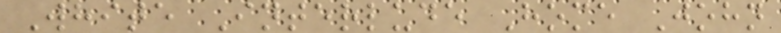White Interlude Home John
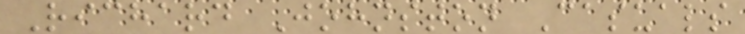Richard Johnston Casuals
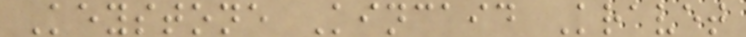Keystone Kincaid Kravet
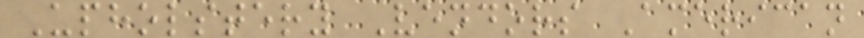Upholstery Vendors American
